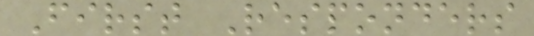First Responders
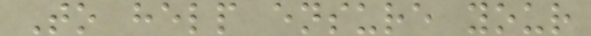To help ensure your
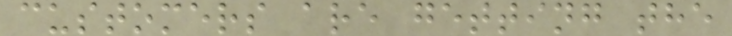customers are getting the
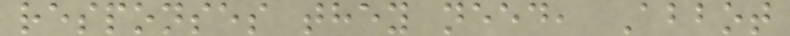responses they need, Abbot
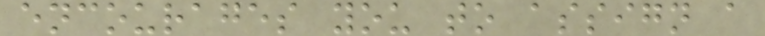encourages you to assign a
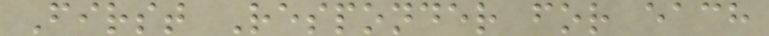First Responder for each
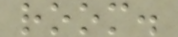room.
